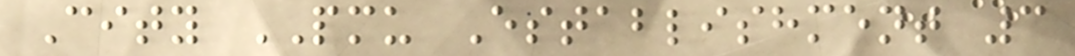City PMU Establishment 3
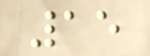15
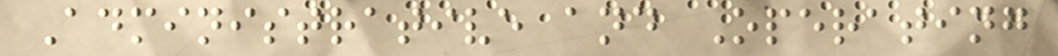Administrative and Operating
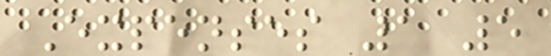Expenses 1 5
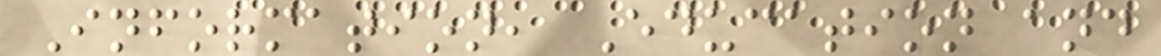Information, Education and
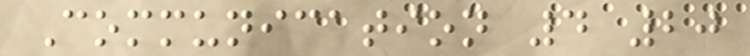Communication 4 20
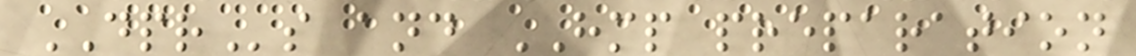DPRs and HMP preparation
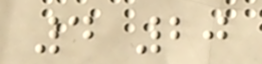4 20
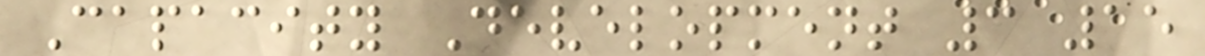Capacity Development 3 15
